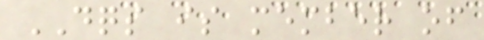DQS is member of
